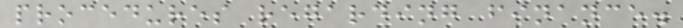procedures regarding finance.
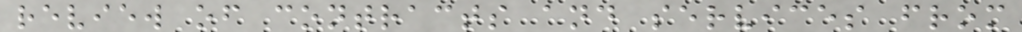review of contracts and services from
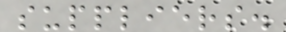suppliers.
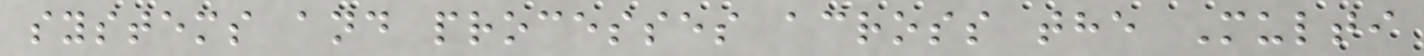systems and processes across the Multi
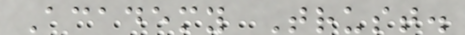Academy Trust.
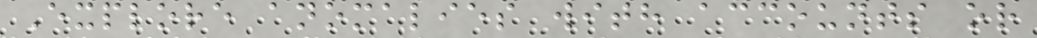Explore anomalies with accounts or
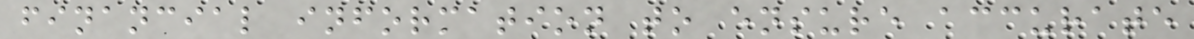financial information to ensure accurate
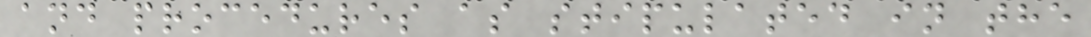and procedures as stipulated in the
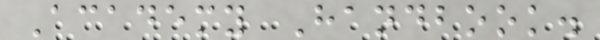Academy Handbook.
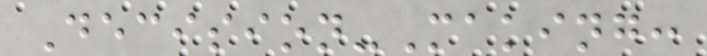Decision-Making:
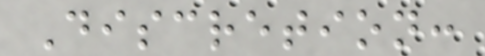Discretion:
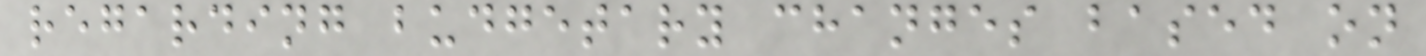regarding budgetary changes based on
